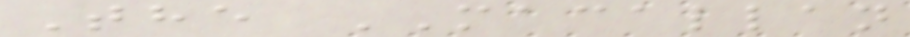The MACALLAN
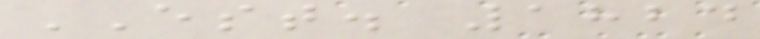EST. 1824
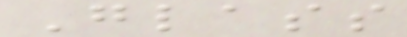Glass
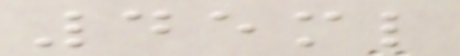45ml
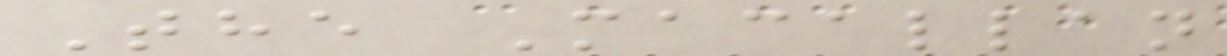The Macallan
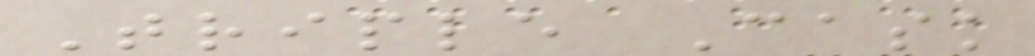Triple Cask
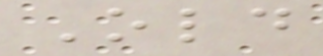Old
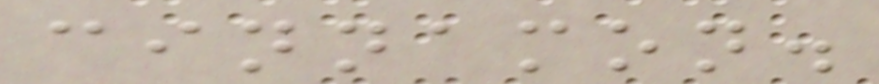cinnamon.
